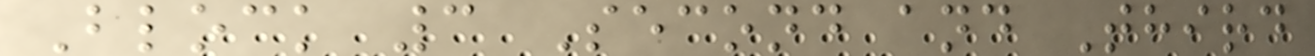Block 3 Second and Third
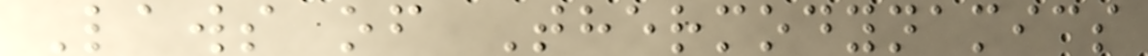Laws of Thermodynamics
